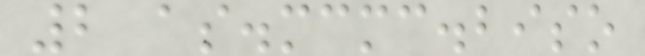2 as.mcmc.biso
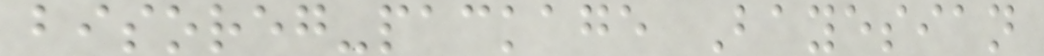bisoreg-package Bayesian
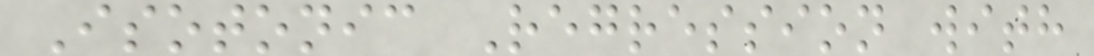Isotonic Regression with
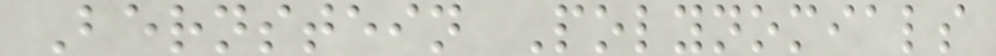Bernstein Polynomials
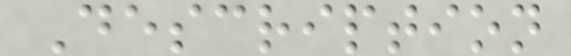Description
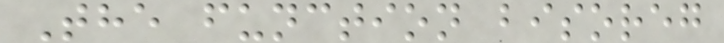The function bisoreg
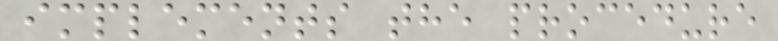implements the procedure
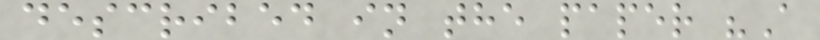described in the paper "A
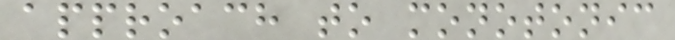approach to monotonic
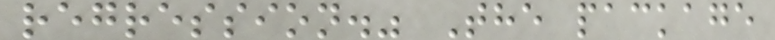regression." The package
